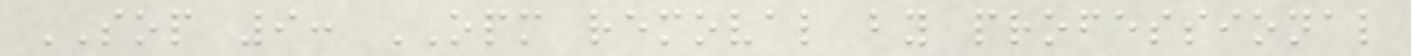SOP 9: OPM removal by professional
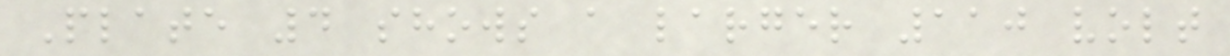Plate 4 shows a larger 110 volt
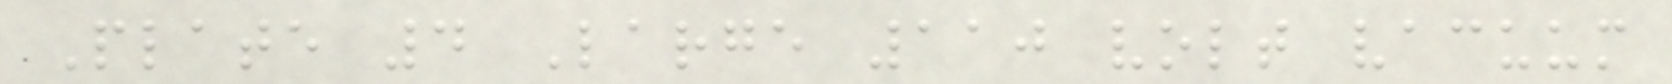Plate 4 Large 110 volt vacuum
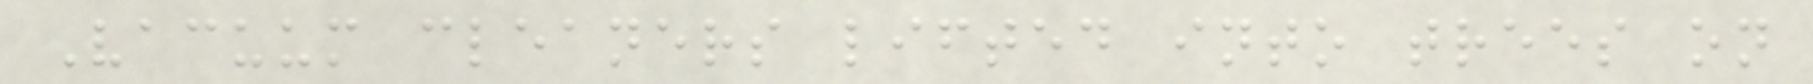Vacuum cleaners lifted into trees on
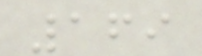169
